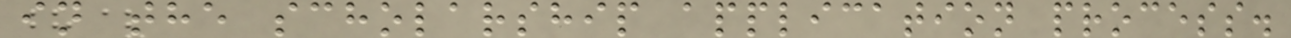in the scholarship application process.
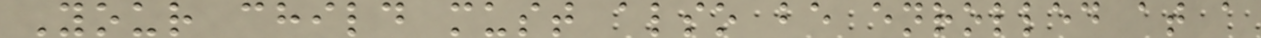Your child must also be enrolled at a
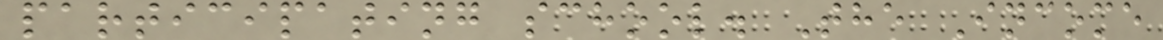participating school. The Income
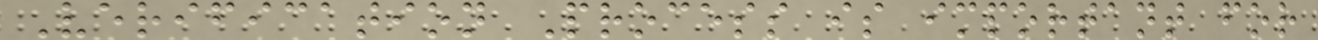Verification Process is important for
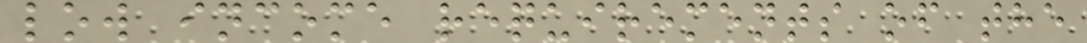low income requirements of the
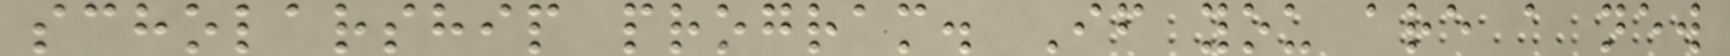scholarship program. If you are a new
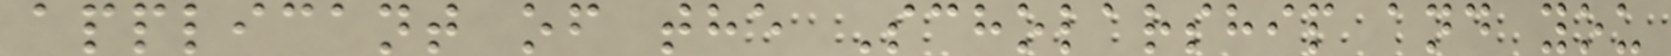applicant of the Scholarship and you
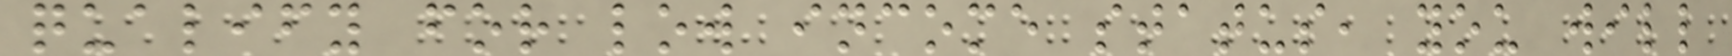qualify for low income status, you will
